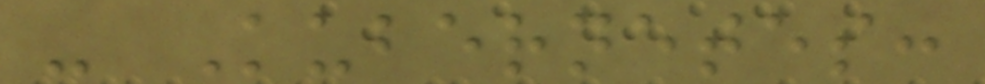- Kubernetes:
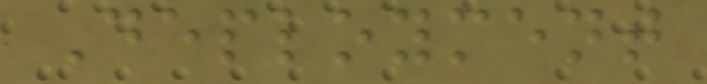Deployment
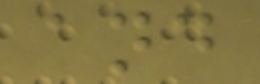and
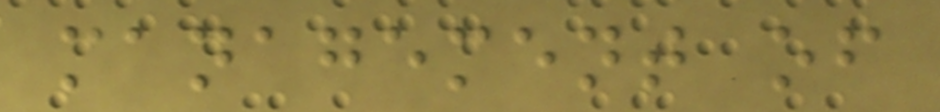management of
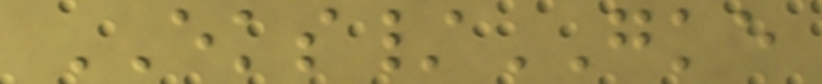EKS/GKE
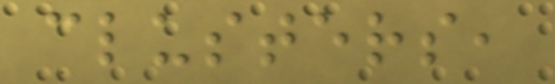clusters,
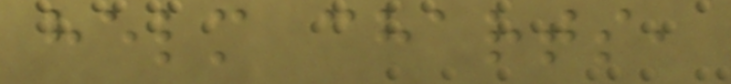helm charts,
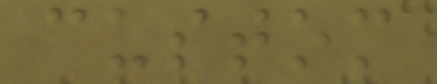custom
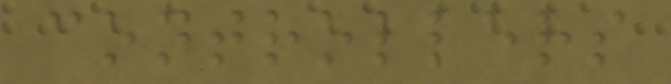controllers
